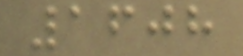1608
